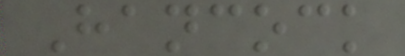Hancock
